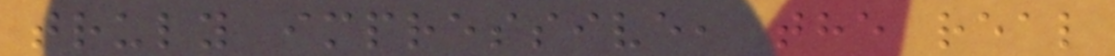truly impressive, the real
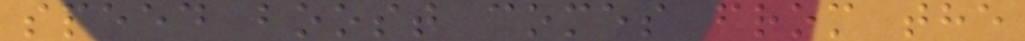speed boost comes from the
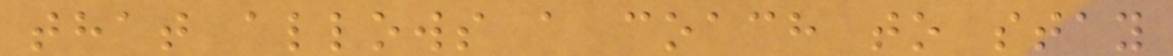that allows a coach to stay
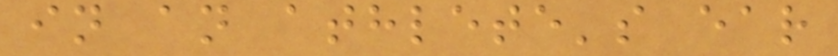in an athlete's ear
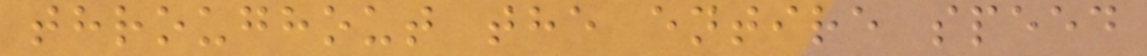throughout the entire speed
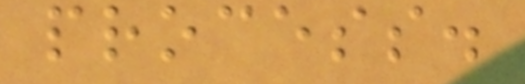process.
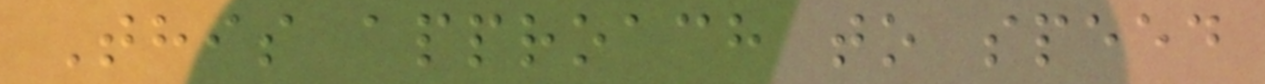This approach to speed
